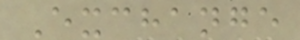Exchange
